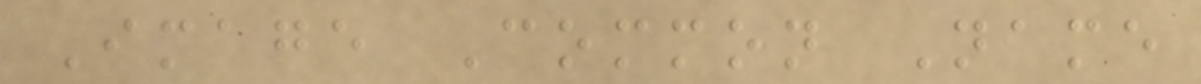Image Common Name
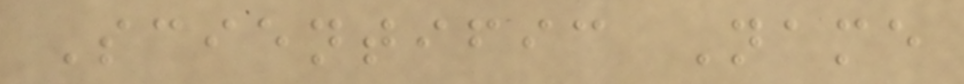Scientific Name
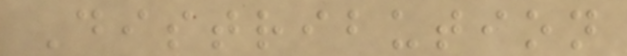Distribution
